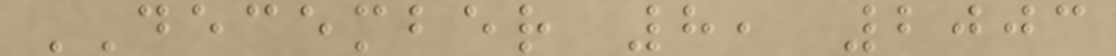DECEMBER 8, 2003
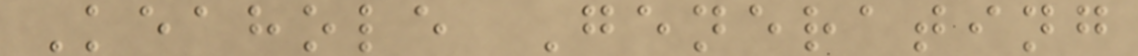Keahole Generating
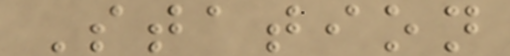Station
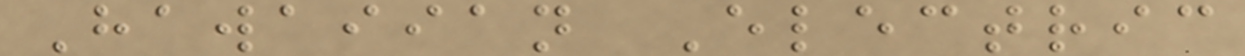Hawaiian Electric
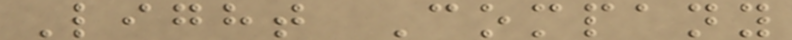Light Company
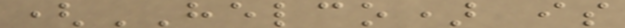(HELCO) is
